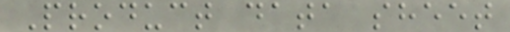Product data sheet
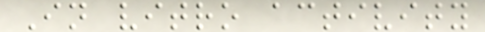In vitro activity
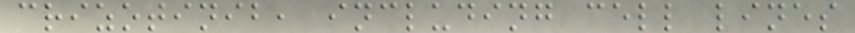crizotinib, including cell lines
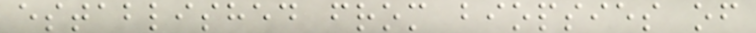established from biopsies of
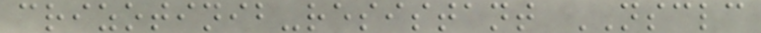crizotinib-resistant NSCLC
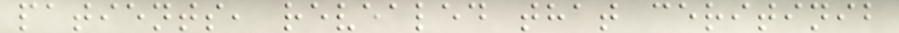patients, revealed that ceritinib
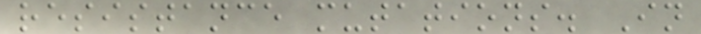resistance mutations. In
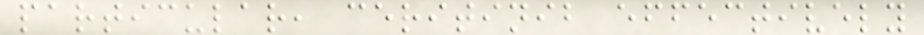particular, ceritinib effectively
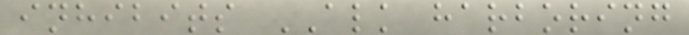inhibits ALK harboring
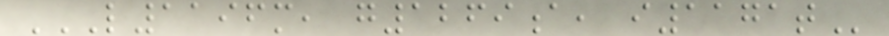L1196M, G1269A, I1171T
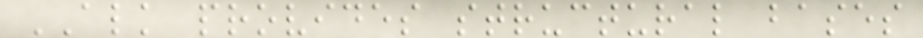ALK provides structural bases
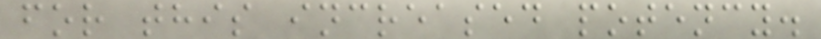for this increased potency.
